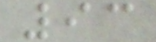93
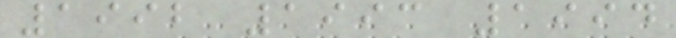1992 1993 1994
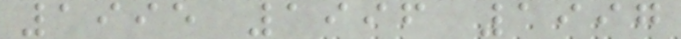1995 1996 1997
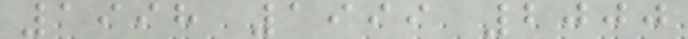1998 1999 2000
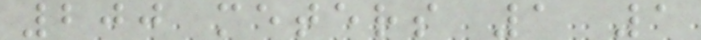200 meters 1 1
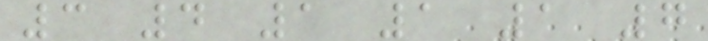3 4 1 1 1 7
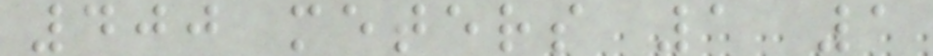400 meters 1 1
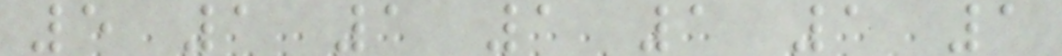5 1 1 1 1 1 1
